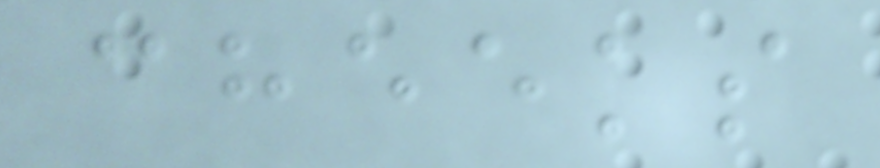cheeks
